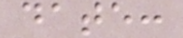date:
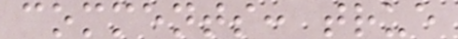comments: true
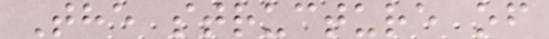The structure of
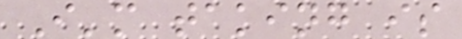I'm taking is
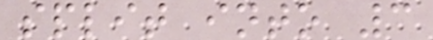split into 3
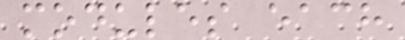modules each
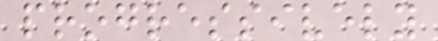progressively
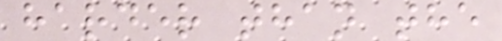harder than the
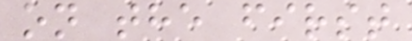on the first
